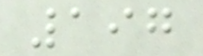197
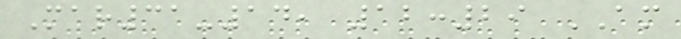Mar31-14, 12:29 AM
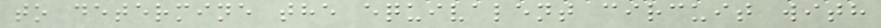to determine the equivalent circuit with
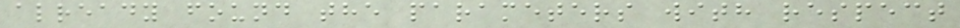already found the parameters with respect
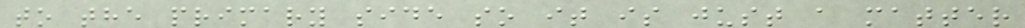to the primary side so it is just a matter
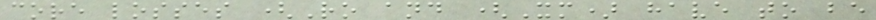core losses (Ro and (Xm) have to be
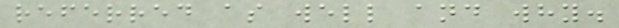referred as well and why.
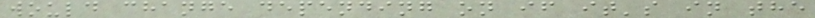would change depending on if it's in the
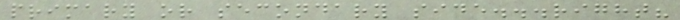primary or secondary side...right?
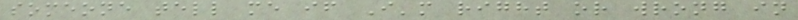someone tell me if I'm right or wrong in
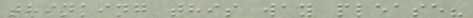thinking this way please?
